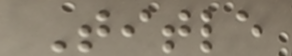Title
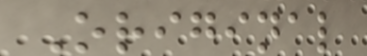Original
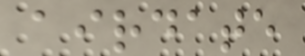airdate
